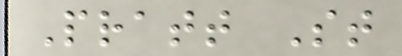Pratt St
